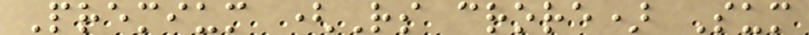Premium (Rs crore) Sum
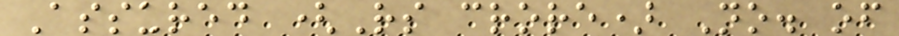Assured (Rs crore) No. of
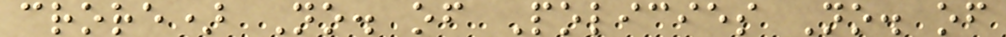crore) No. of Policies No. of
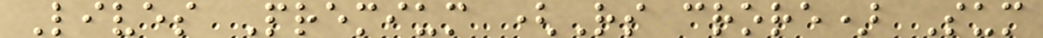Lives Premium (Rs crore) Sum
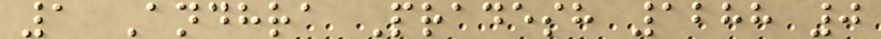1 Andhra Pradesh 1288 0
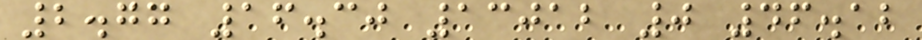2.77 16.30 13012 0 46.12
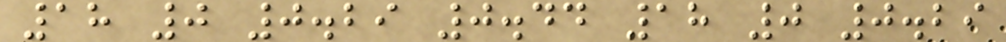18 0 0.29 0.44 18 0 0.29
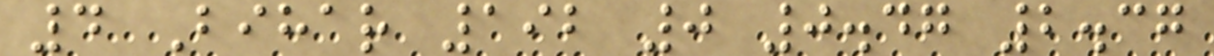4 Bihar 192 0 0.47 2.37
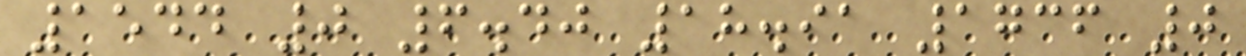1544 0 6.40 18.91 1736 0
